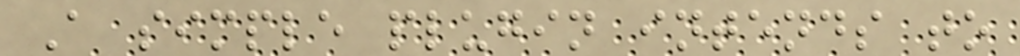A simple plugin intends to
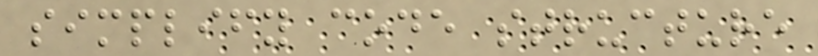simplify code structure
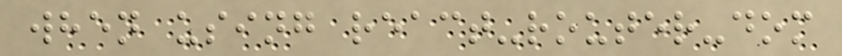when using react-router-dom
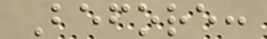Before:
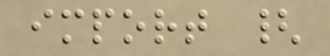import {
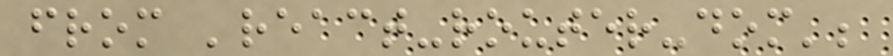from 'react-router-dom';
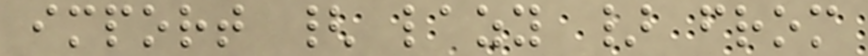import { lazy } from
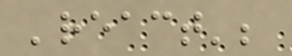'react';
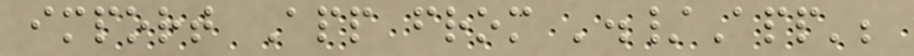import App from './App';
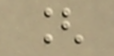[
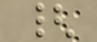{
